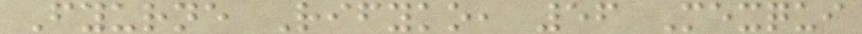Fyurne Rifyko, 56 Mexqui
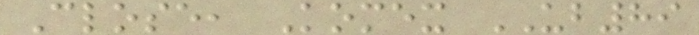Close, Komex UB89
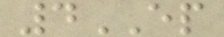4EP
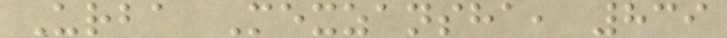Urba Mexzansha, 839
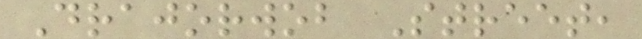Drajorwob Street,
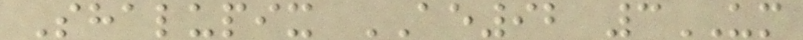Shalupix AE92 3UM
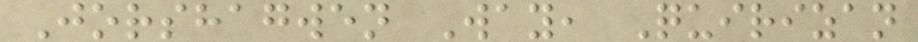Jorshagwen Way, Quirizan
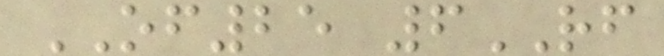OF25 6RF
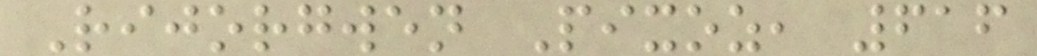Rijorgwen Pixoz, 616
